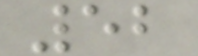52
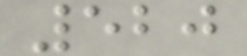520
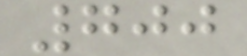700
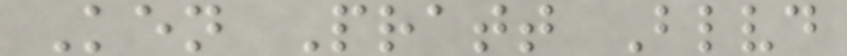Ken Pratt Blvd
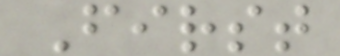First
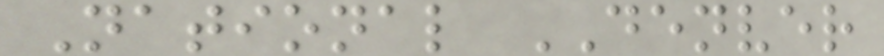National DENVER
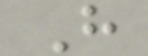H
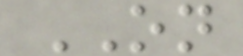ON
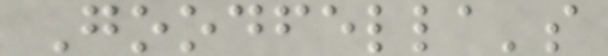Goodfella's
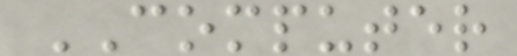COMPUTER
